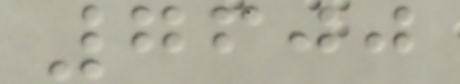7600
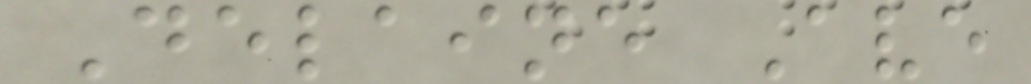Delaine Ave
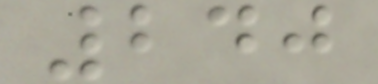240
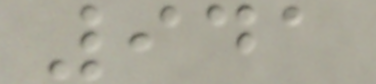941
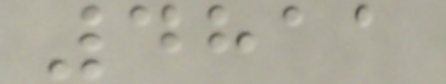4811
